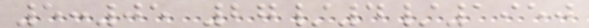5:05 27/4/1950
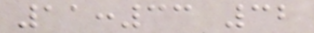11:33 32
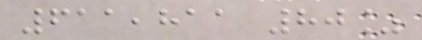611,811 80%
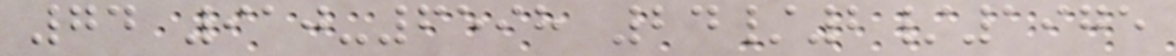74 910-6598 24/2/1975
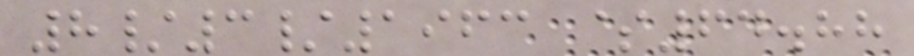8/3/1963 $64.88
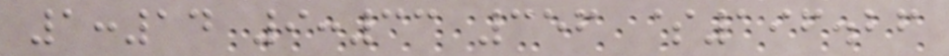1:14 9:33 356 $196.26
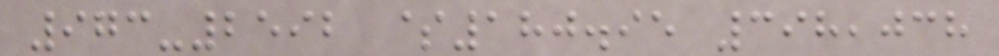973-2592 $180.95 398,038
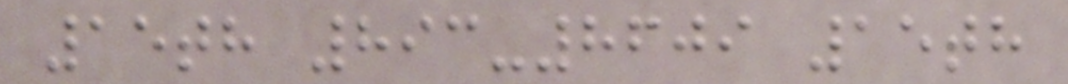15th 893-8609 15th
